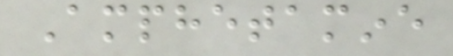Amphetamine
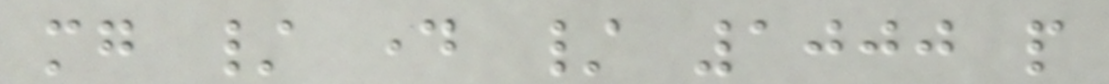mg / day / 1000 people
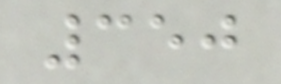350
